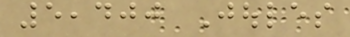5,400 Joules
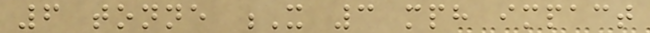6 tonne X 3 mph impact
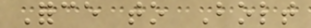Force to Bolt
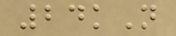24kN
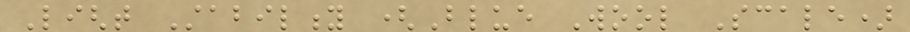Light Stability (Blue Wool Scale)
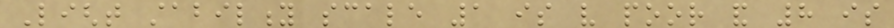Light stability scale 1 is very poor and 8 is
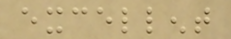excellent
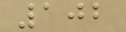102
